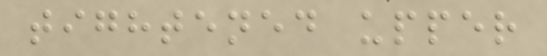tightened upper
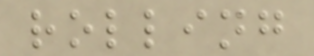rolling
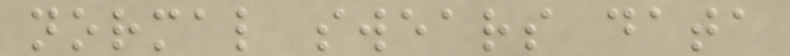normal swears data
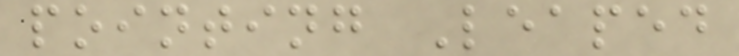pointing Leaped
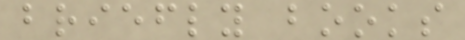briefly books
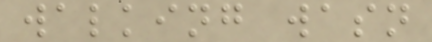walking wasn
